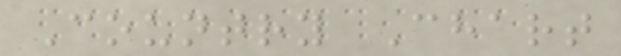Country Chart
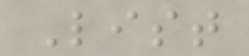List
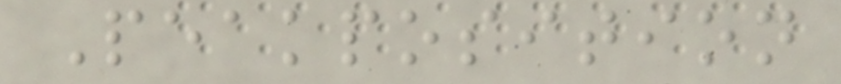Peakposition
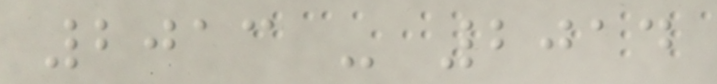2013 - 2014
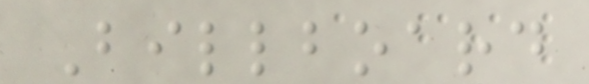Billboard
